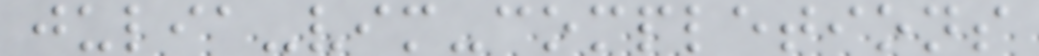julia-vim-completions
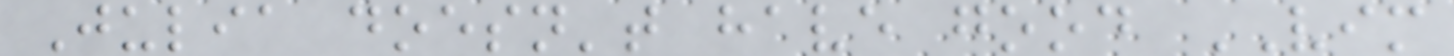Julia doesn't have good VIM
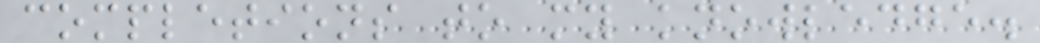completions to my knowledge.
